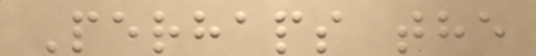Perhaps the
